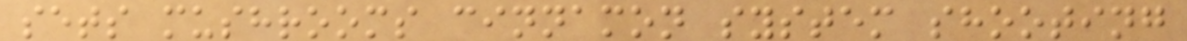sets mushrooms cinnamon system shooting
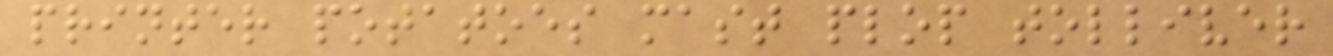printer potatoes mast plop tolliver
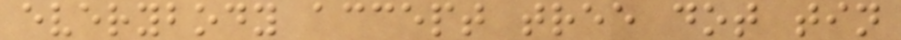everybody accept tree dot tin
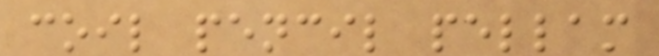coil pencil pellam
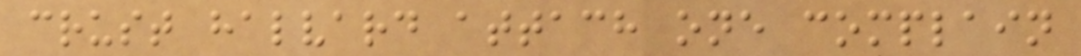crust halvard attach one complain
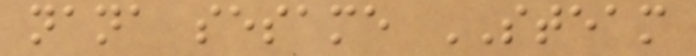nana sesame STEAM
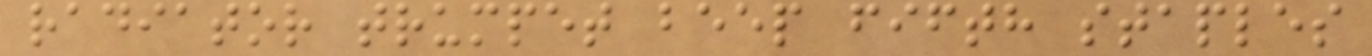radiator trumpet beep fifth staples
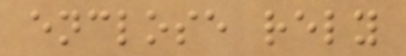enclose rely
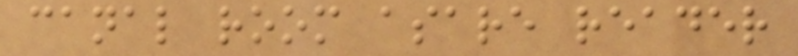canal room asare reader
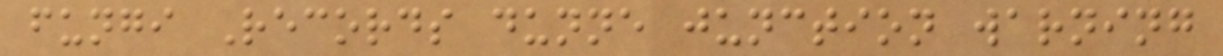fungi Records dunne junction warning
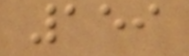159
